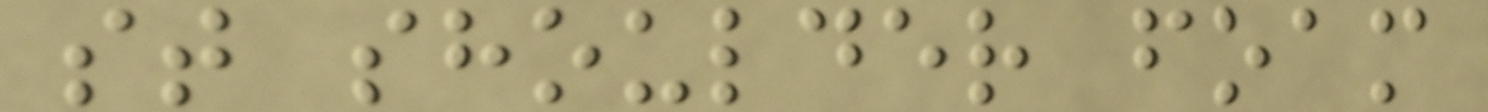st shoulder foam
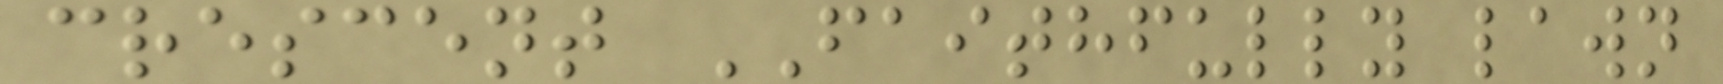crescent FAITHFULLY lawn
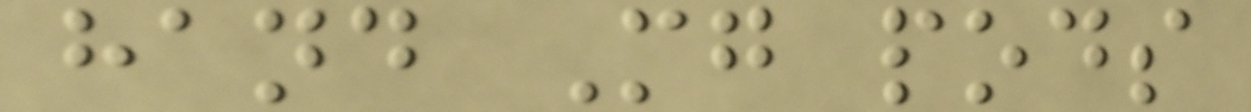hand Mg pods
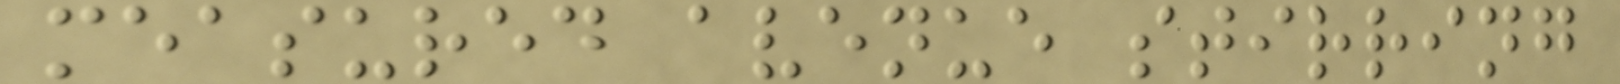measured avenue stirring
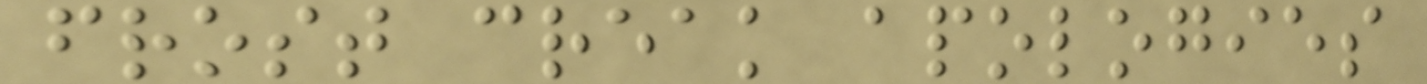frost creak apologies
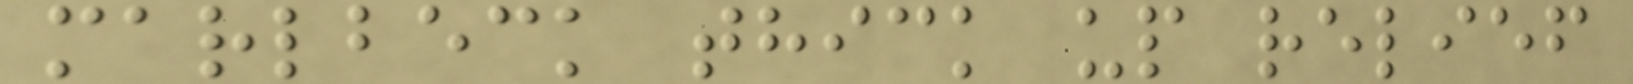marlbeck thick up relief
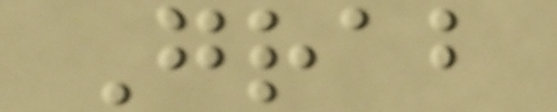Grab
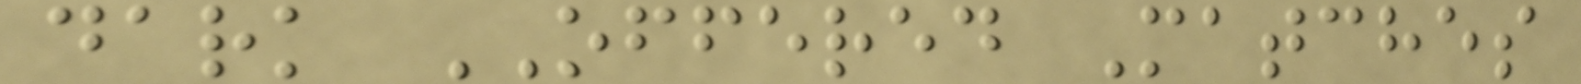dark OFFERED Matches
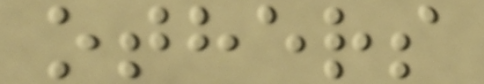others
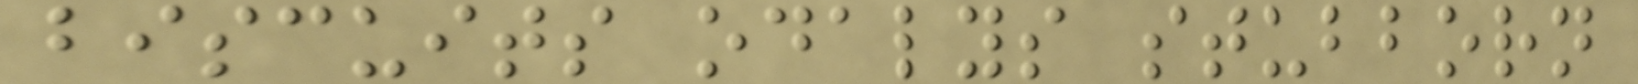biscuits odalys stubborn
